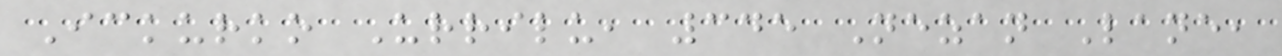Ickurko Urrilu, 345 Nezan Lane,
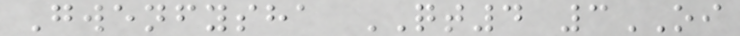Gwenfysha QT4 3OI
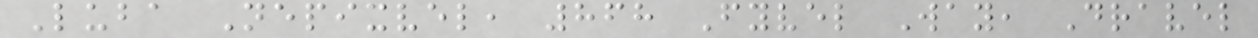Luba Nepixvel, 868 Fyvel Way, Dravel
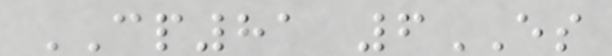CP81 6ES
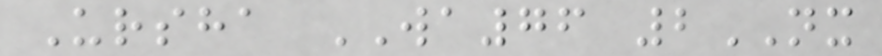Ursha WA76 2NX
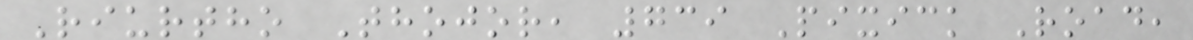Riurtho Thojor, 739 Pixick Road,
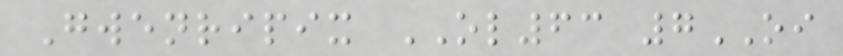Gwenripix OL63 7OI
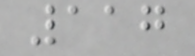117
